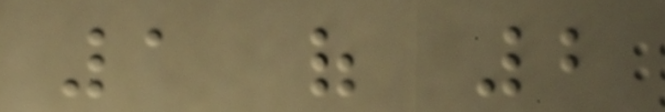1 of 2
